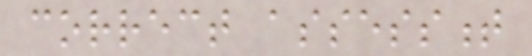correct assessment
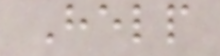Help
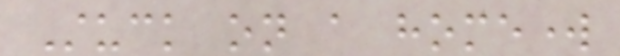Stuck on a homework
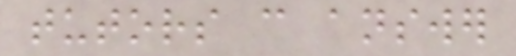tutors can answer
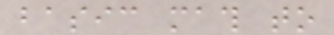basic math to
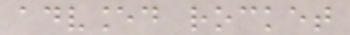advanced rocket
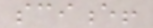science!
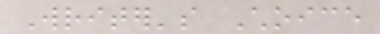Writer's Choice
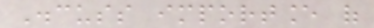Discuss importance of
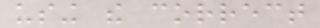using the correct
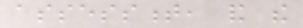assessment, and the
